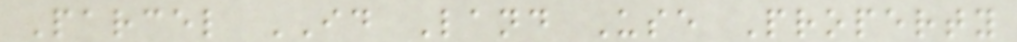Parcel ID Land Use Property
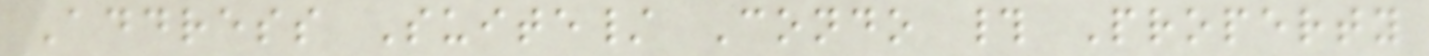Address Suite/ Condo # Property
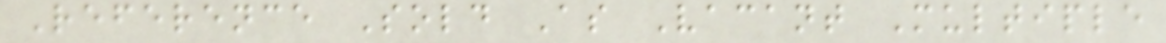Reference Sold As Vacant Multiple
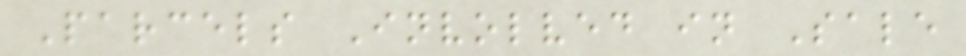Parcels Involved in Sale
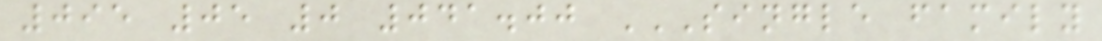095 05 0 041.00 SINGLE FAMILY
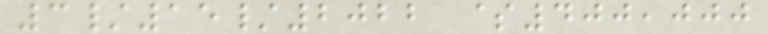3/15/2022 $400,000
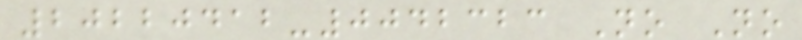20220412-0042323 No No
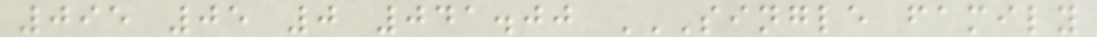095 05 0 041.00 SINGLE FAMILY
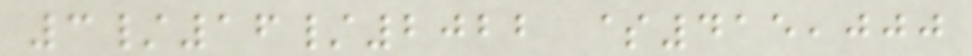3/16/2022 $415,000
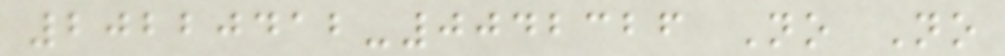20220412-0042326 No No
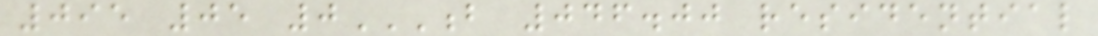095 05 0B 046.00 RESIDENTIAL
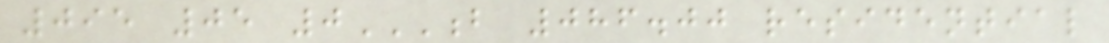095 05 0B 086.00 RESIDENTIAL
